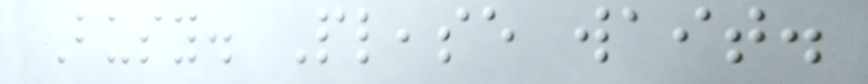Busy. Please wait.
